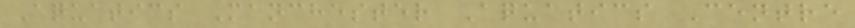Aquatics Manchester Aquatics Centre
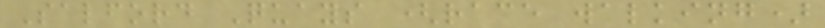Salford Quays (race walking)
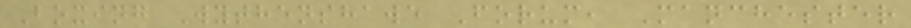Boxing Wythenshawe Forum, Manchester
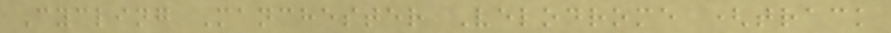Cycling Manchester Velodrome (track
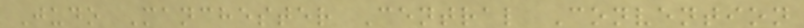Judo Manchester Central Convention
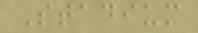Stadium
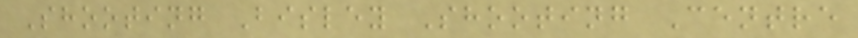Shooting Bisley Shooting Centre
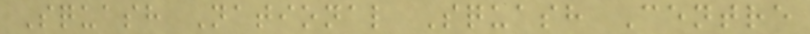Squash National Squash Centre
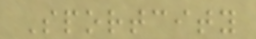Sportcity
